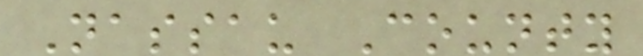Nassau County
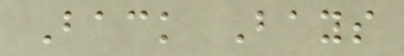Back Bays
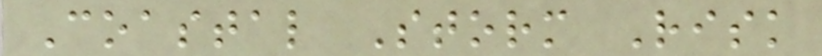Coastal Storm Risk
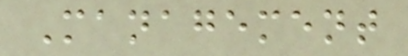Management
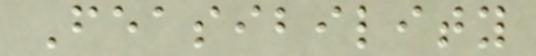Feasibility
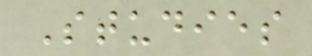Studies
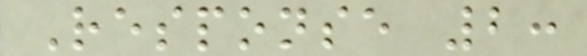Response 2:
